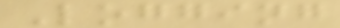Logging
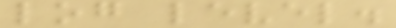log level.
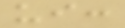ui:
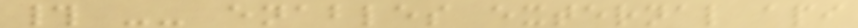# -- enables external api
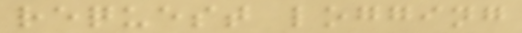request logging
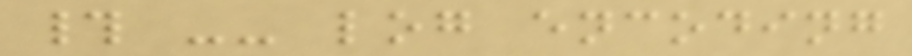# -- log encoding
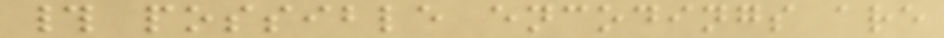# possible encodings are
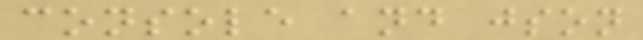console and json
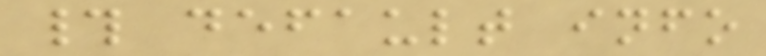# default info
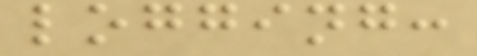logging:
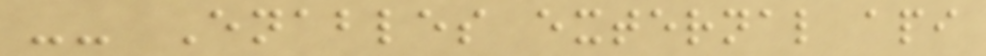-- Enables external api
